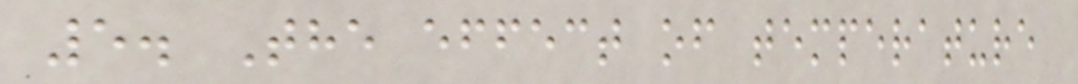5. The effect of temperature
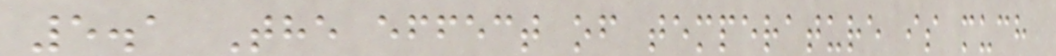5.1 The effect of temperature is much
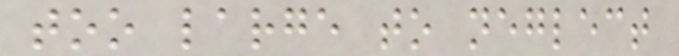too large to neglect
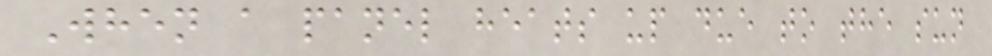When a panel heats up due to the sun
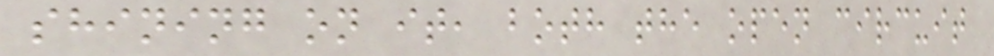shining on it, both the open circuit
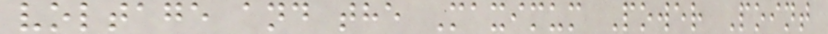voltage and the Maximum Power Point
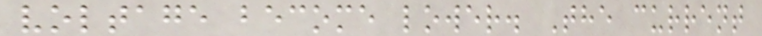voltage become lower. The current
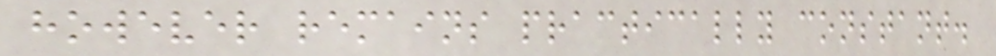however remains practically constant.
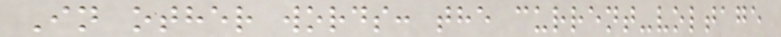In other words: the current-voltage
